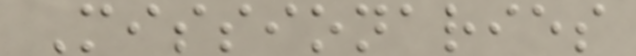Missionaries
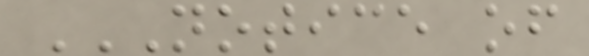NOTICE OF
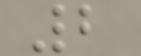2
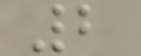2
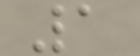1
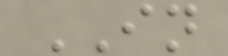IN
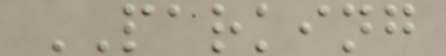PARKING
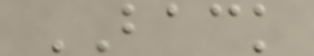BACK
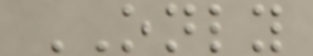ONLY
